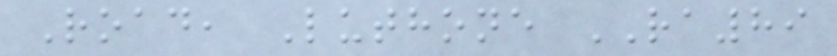Road, Luthone RA89
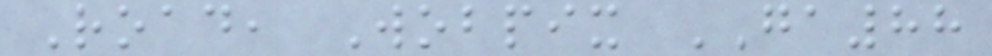Road, Wobpix GA88
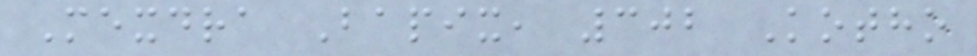Mexdra Bapix, 302 Kotho
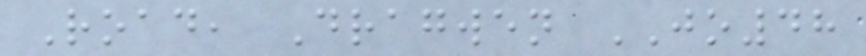Road, Dragwen JO48
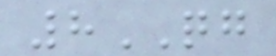8QG
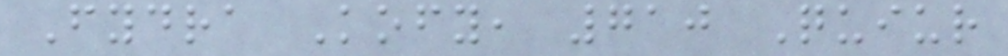Fydra Kofy, 710 Quiur
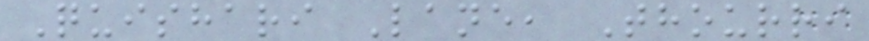Quishari Lane, Thourri
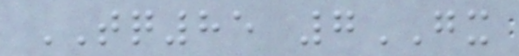TQ85 7GX
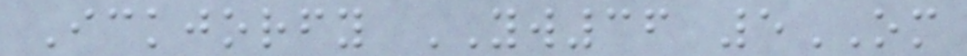Ickjorfy YW36 5OM
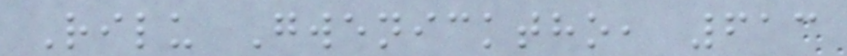Rilu Gwenicktho, 613
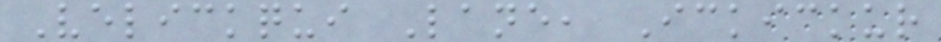Velickqui Lane, Ickickur
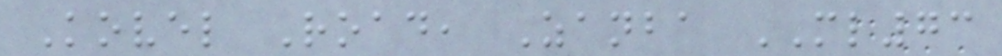Kovel Road, Zanba ML73
